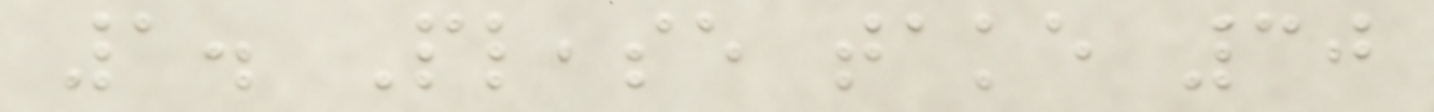1. Please take 30
